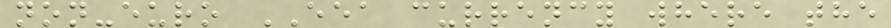non-euro EEA currency where the
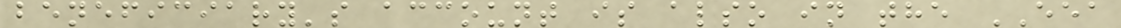beneficiary's account is also in the EEA
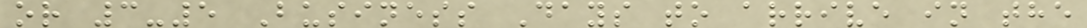or 3-5 Business Days to arrive in the
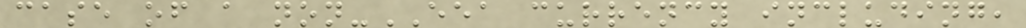case of a non-EEA currency including,
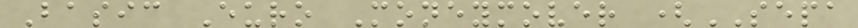Basic Euro Moneymover (SEPA
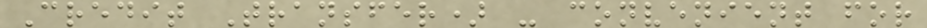Credit Transfer) - convenient for
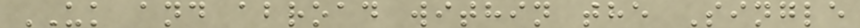UK and abroad within the Single
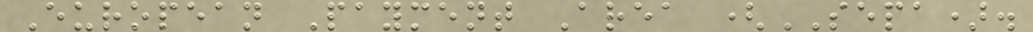European Payment Area (SEPA).
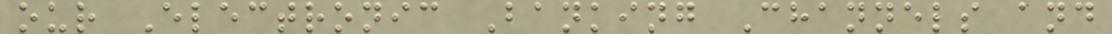our Electronic Banking Channels and
